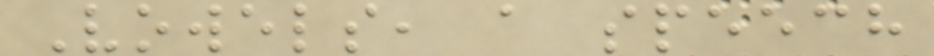Vowels, a speech
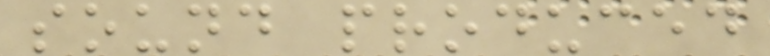sound produced
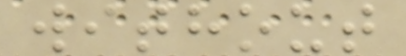without
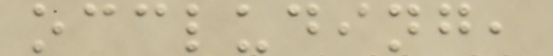occluding,
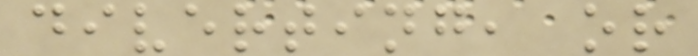diverting, or
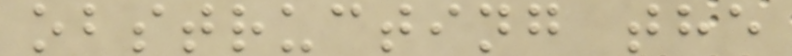obstructing the
